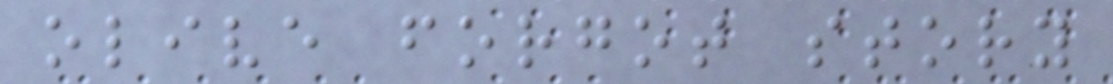olive forgot story
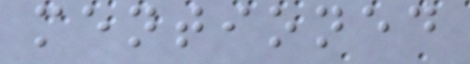mentioned
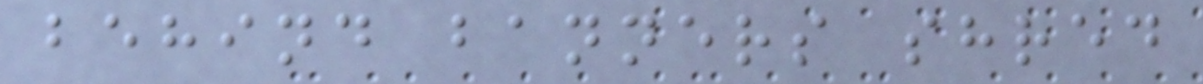behind banners shred
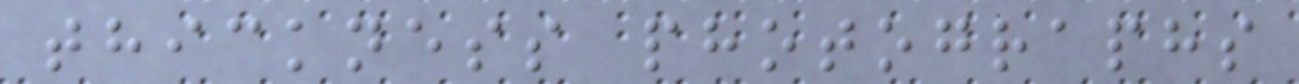thickness photographs
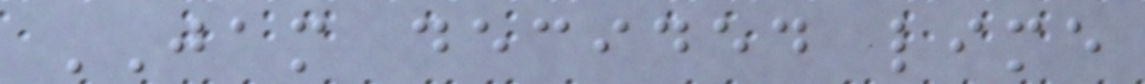JAM decided lime
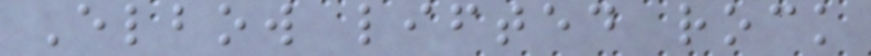Elbow lifted rock
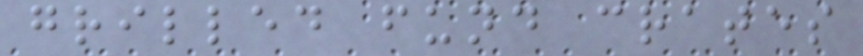grilled fund crates
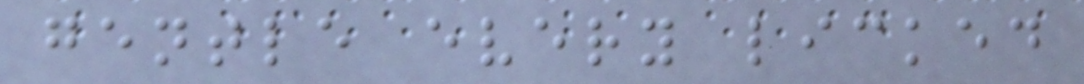gentle every licked
